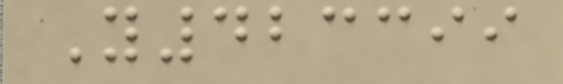Y423399
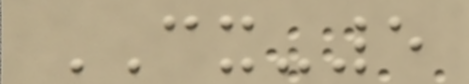CX-5
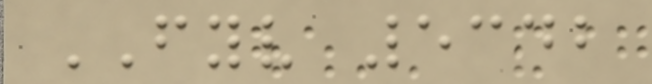FYV 5342
